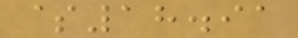$18.91
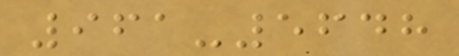961-5648
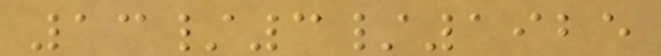13/3/1925
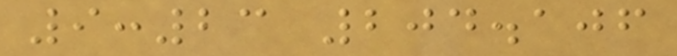9:23 204.106
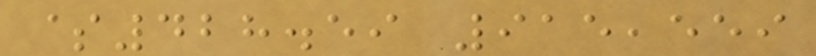$428.59 915,559
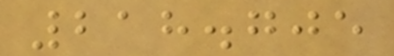218.705
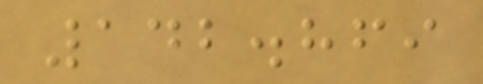142.869
